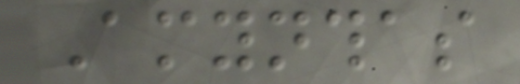Amynthas
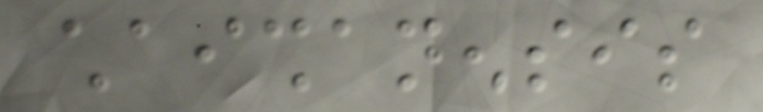chaishanensis
